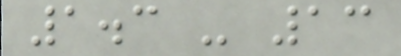1.3 - 13
